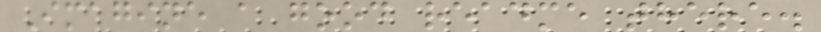Imagine a good readme there.
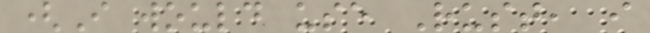(I would use Rust, i
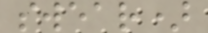swear)
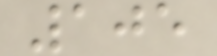105
